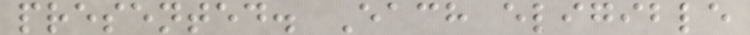presented. Each eligible
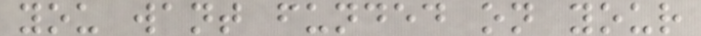you want funded on your
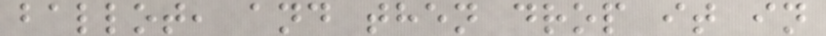ballot, and then drop it in
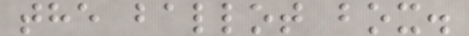the ballot box.
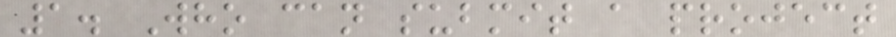1. Who can submit a project
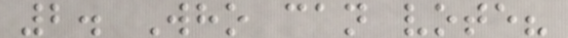2. Who can vote?
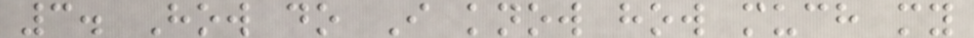3. How do I know how much my
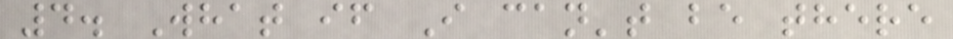4. What if I can't be there
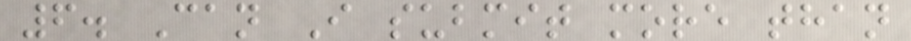6. Can I submit more than
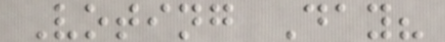Voting Day?
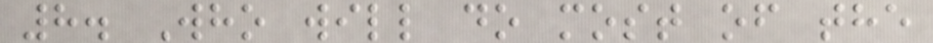8. Who will do most of the
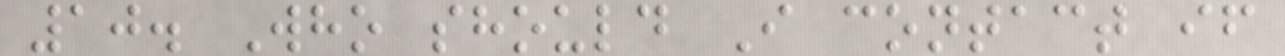10. Who should I contact if
